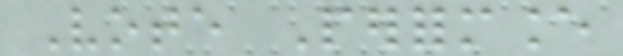Vote Performance
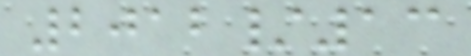2012/13
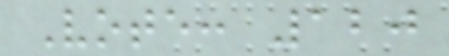Vote: 120
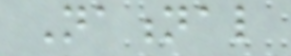National
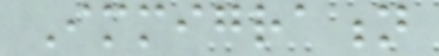Immigration
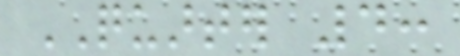QUARTER 4:
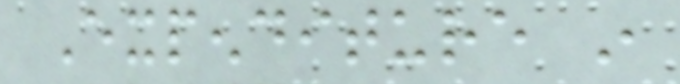Expenditure in
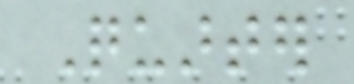Quarter
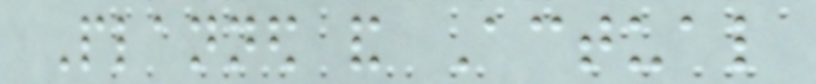Planned and Actual
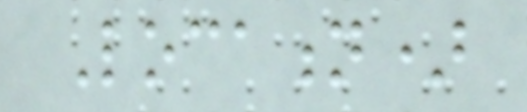Location)
